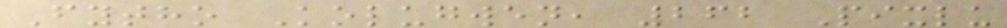Fytho Kolugwen, 262 Pixlu
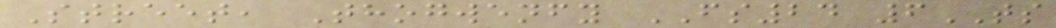Street, Thogwenfy FS24 6TS
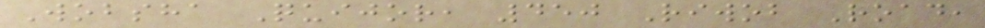Wobsha Quijor, 450 Riwob Road,
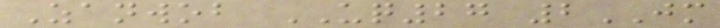Zanwob UQ27 2JM
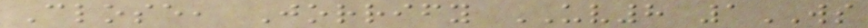Close, Jorrify UV8 1WS
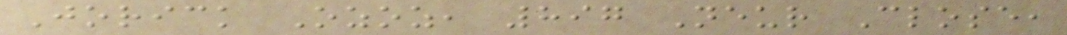Jorick Ozoz, 897 Neur Close,
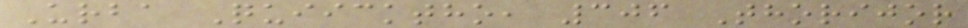Urba Quiicktho, 306 Thorijor
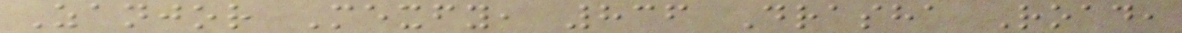Zanjor Mexfy, 836 Drasha Road,
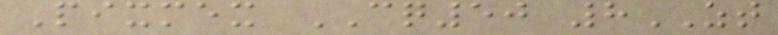Pixmex CQ50 8ZT
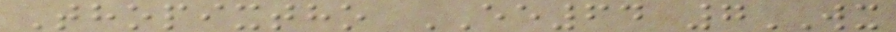Thopixtho EE64 7WX
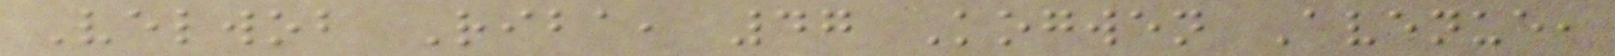Velwob Riba, 47 Kogwen Avenue,
